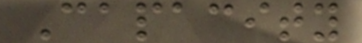Capacity
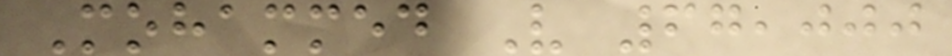Mohammed V 67,000
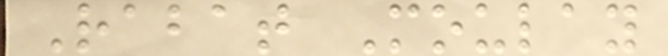Rabat Moulay
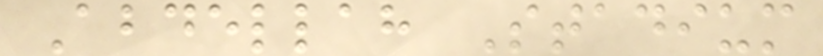Abdellah Stadium
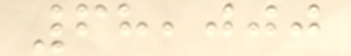68,000
